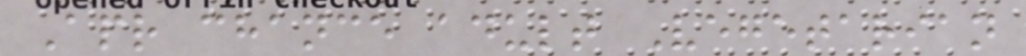Apr chance adult Vegetarian
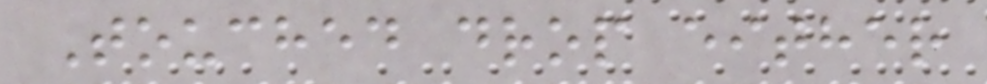Touched drop either
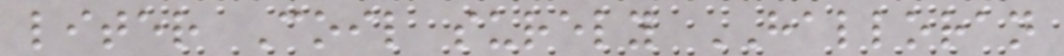liter Coil surely HALLORAN
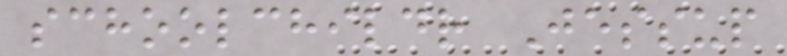schoolchildr Jessup
